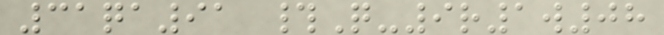31qa91 #Q-9r1w08
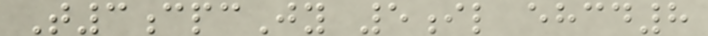T3cpcJy 5il ehcd8
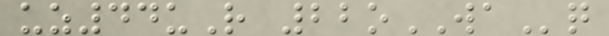uz44uR 22oWAq
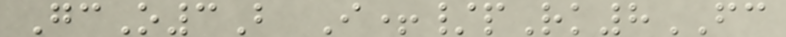GcO3B I+/pRk8FC
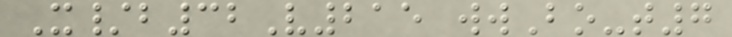X/b32V215 wwBo-t7
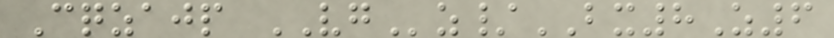Cqzajp VGz/BX8Z6
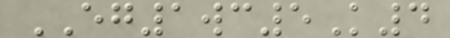EG1wc5K4
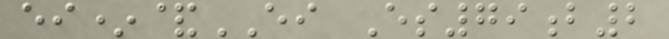ei*&EI Es79b2
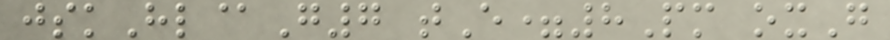jskHl@G7 tE=8Pm oxG
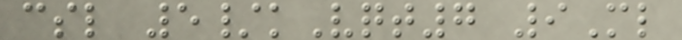csl 5/kVqt7 9Ml
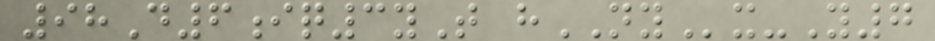98D6iq3yT hNYx-Y7
